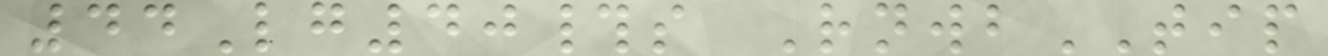44Lg40#s RnwbTIP
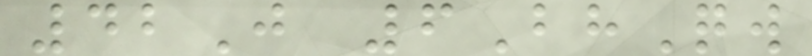42J 6BhQw
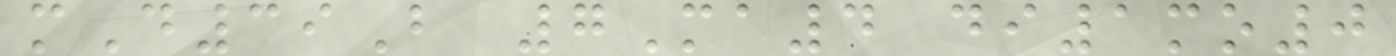mD39B 7Ma4 di1mo0
